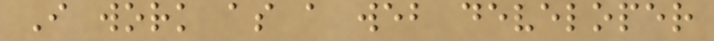I work as a web developer
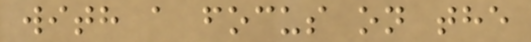with a focus on the
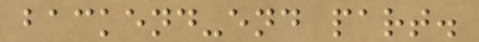backend-end part.
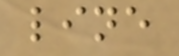line
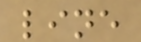line
